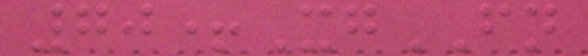70+XgFN
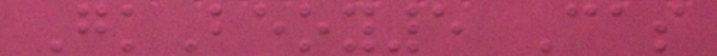GkBeoy5 Cas
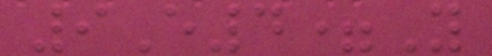9E4=Y
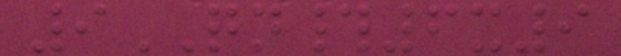9QN#6x9
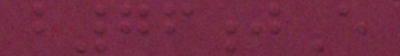b76jE
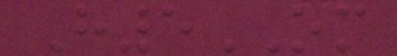H5OM
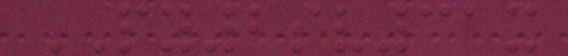PY2sv31x
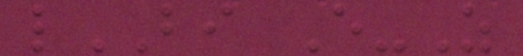lBI E-Z
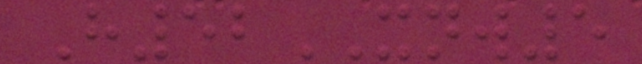H52XNW5
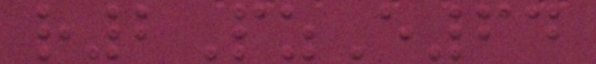r2PzE64
